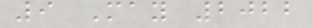9 May 2022
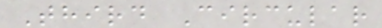Third Circular
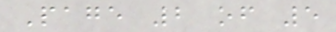Page 2 of 5
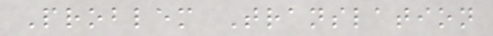Problem Translation
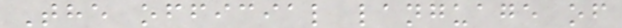The official language of
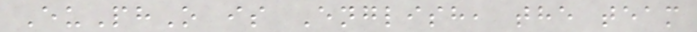EuPhO is English, the team
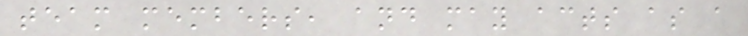team members, and may acts as a
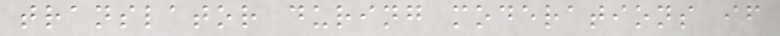translator during moderations if
